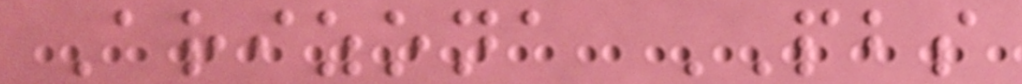Arizona PBS
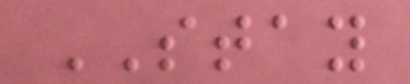STAY
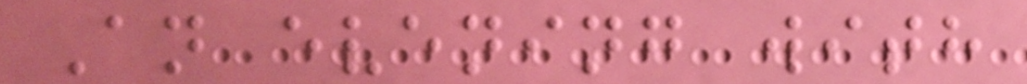An evening with
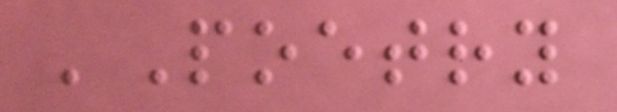'Poetry
